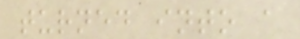turned into a
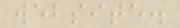website.
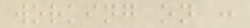working on :
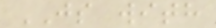JS with
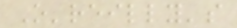O'reilly's
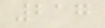217
